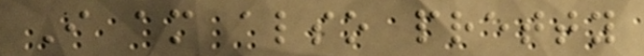I am also pretty
